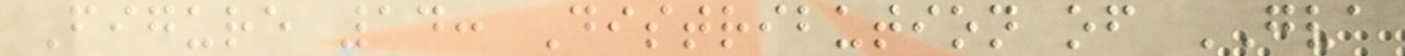Figure 14: Distribution of GVA
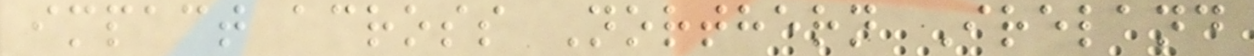impact across Northern Ireland
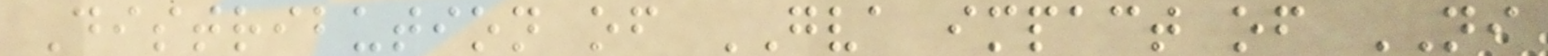Distribution of GVA impact of NI
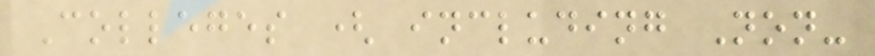Colleges ( including Non-
